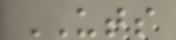UTS
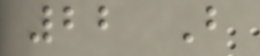22 B
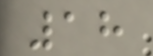18
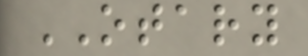OTARY
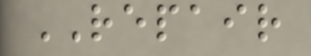REPAIR
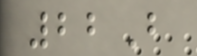22B
